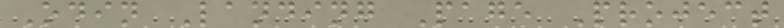Odin Landing Page Project
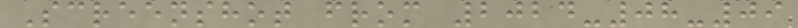Screenshot from 2024-08-09
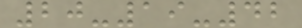20-19-42
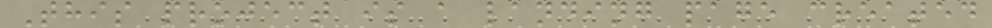This project is a landing page created
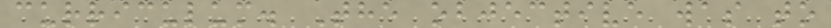curriculum. The objective was to
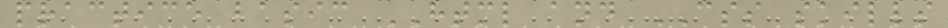practice basic HTML and CSS skills
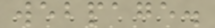webpage.
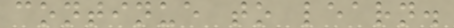continue to learn.
